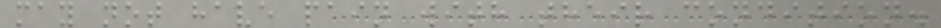may not have pain with their condition.
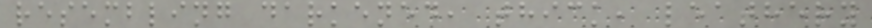resembling darkened, thick, leathery
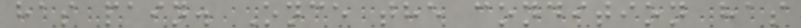has pain. Once the condition has
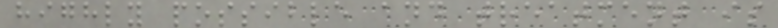highly possible and treatment is
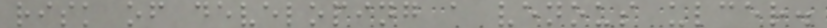risk of developing a venous ulcer.
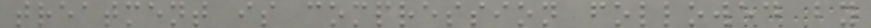treatment is compression followed by
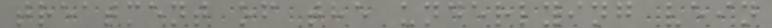treatment of the underlying vein
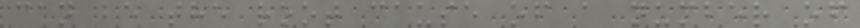can be the root cause of a number of
